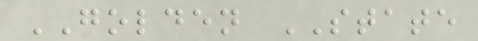GOLDEN STATE
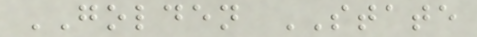GOLDEN STATE
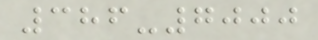386-7000
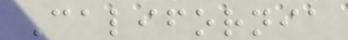California
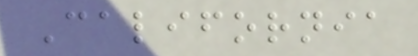California
